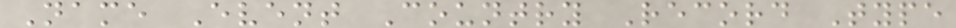Name Event Country Record Type
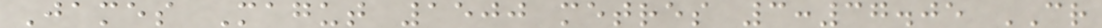James Magut 1500 metres 3:37.05 CR
